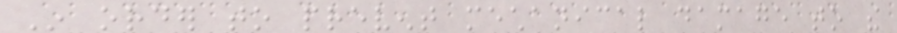In order to prevent mechanical damage to the
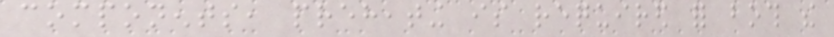components, preheating is required for both the
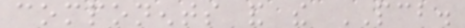components and the PCB.
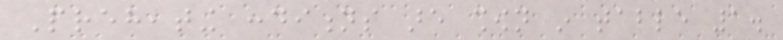Preheating conditions are shown in table 1.
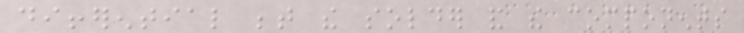differential between the solder and the components
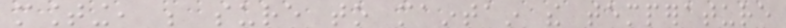mounting, be sure to maintain the temperature
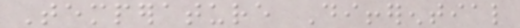Temperature Differential
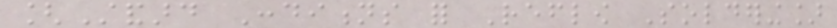[Standard Conditions for Reflow Soldering]
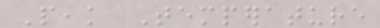Peak Temperature
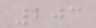203
